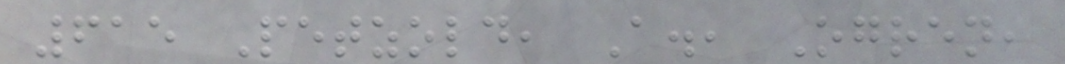615 Petzold, A., Ogren,
